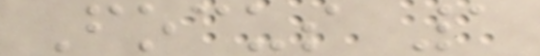Focus 1
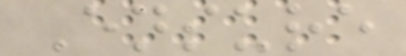Ensure
